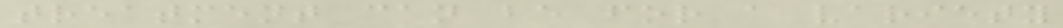treatment can be for a variety
